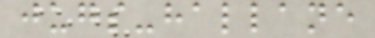jugs-hallane
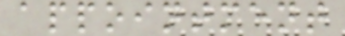appointment
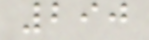290
